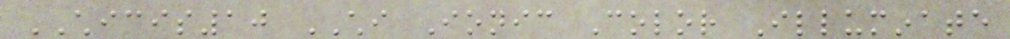CHICIS10 CHI Ionic Color Illuminate
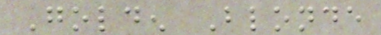Golden Blonde
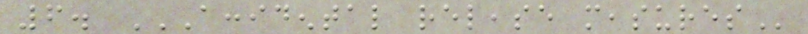6. ACCIDENTAL RELEASE MEASURES
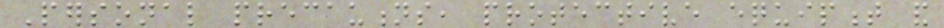Personal precautions, protective equipment and
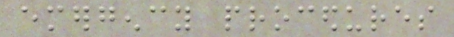emergency procedures
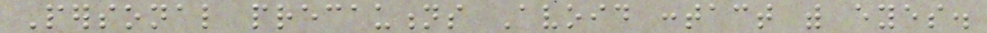Personal precautions Avoid contact with eyes.
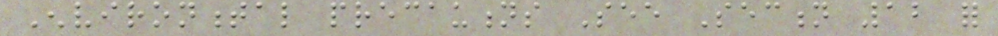Environmental precautions See Section 12 for
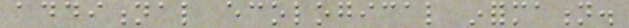additional ecological information.
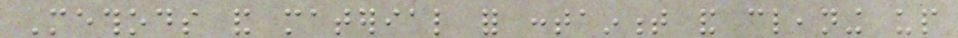Methods and material for containment and cleaning up
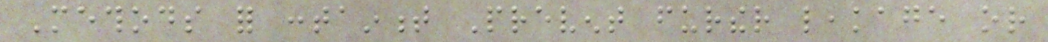Methods for containment Prevent further leakage or
